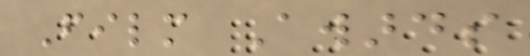Film Awards
